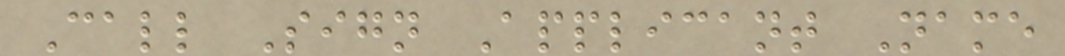Call Sign Applicant Name
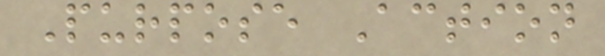Purpose Action
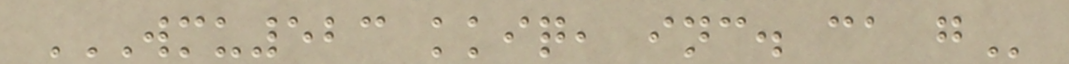WMU523 KKIQ, INC. CA G
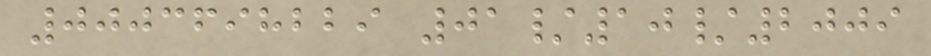0003698229 01/10/2009
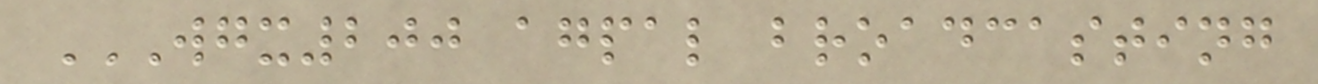WGX200 AGPAL BROADCASTING
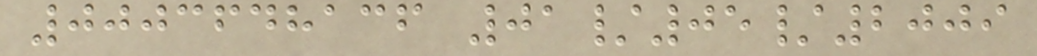0003648136 01/05/2009
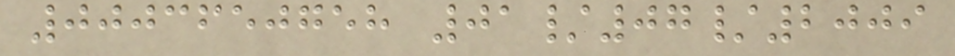0003650758 01/07/2009
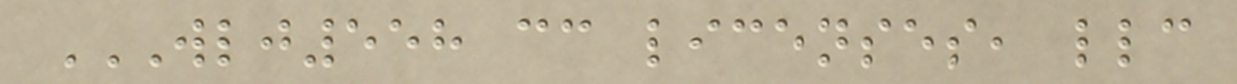WLJ558 CC LICENSES, LLC
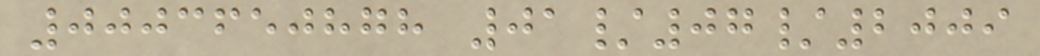0003650878 01/07/2009
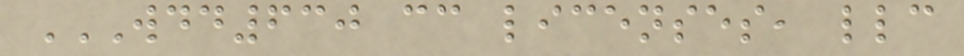WDD630 CC LICENSES, LLC
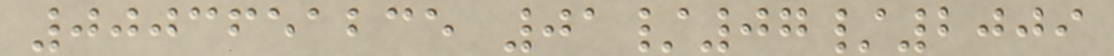0003651235 01/07/2009
